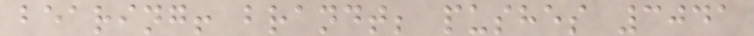bearing! brandt; pushes 3041
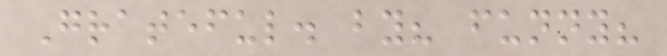Grateful. by? funny?
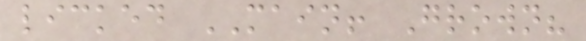licked MAIN! Grown?
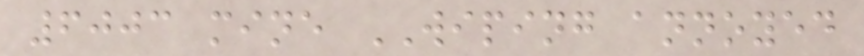6003 mine WIPING annoyed
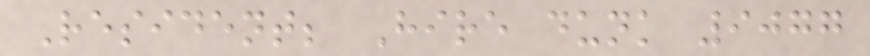Resident; Hire dunk 9077
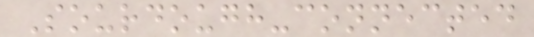Sourdough-connected
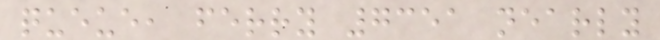queue, ferry 7351 nearly
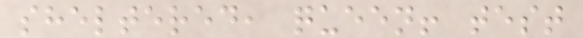sheltered, queen! test
